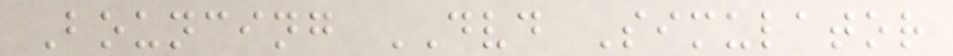Bouncing DVD Simulator
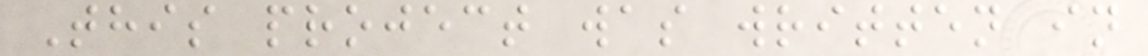This project was written in
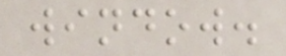window.
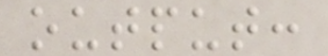output:
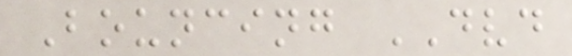Bouncing DVD
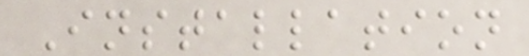Installation
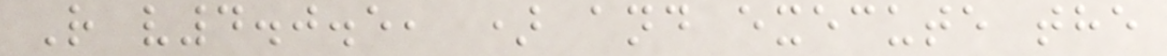R v4.0.5, ) and execute the
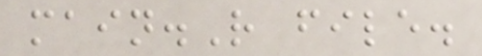main.R file.
